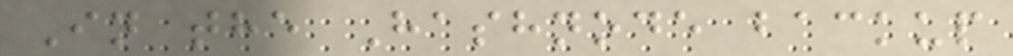In the Hashnode backup
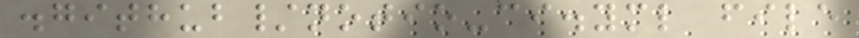.github/notio-ci.yml file
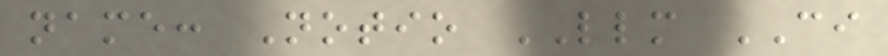name: Notio LLM CI
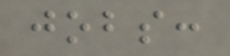jobs:
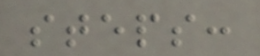steps:
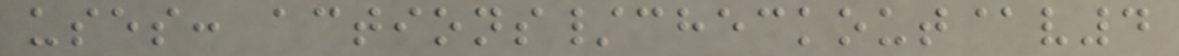uses: actions/checkout@v4
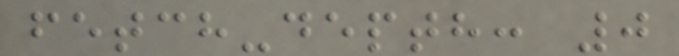fetch-depth: 0
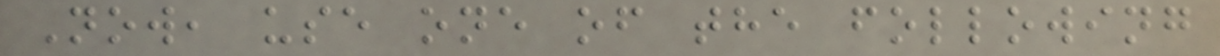Now, use one of the following
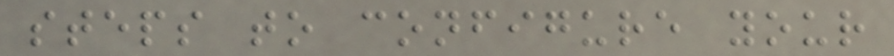steps to configure your
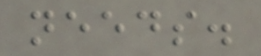needs.
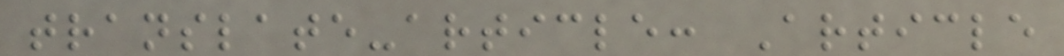translate-article: Article
